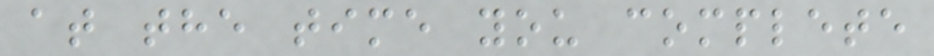at the time you complete
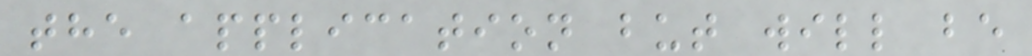the application but will be
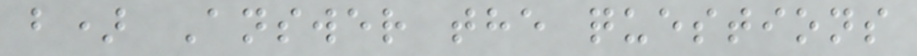b) Answer the questions
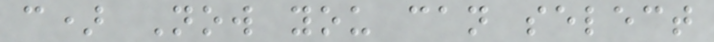c) Now you can select
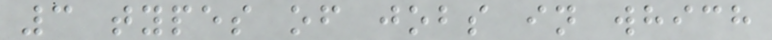3 types of jobs in which
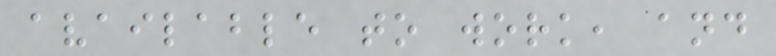available to work, and
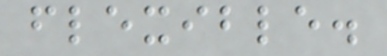flexible.
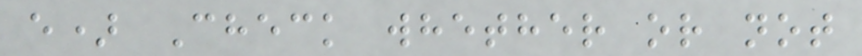e) Check whether or not
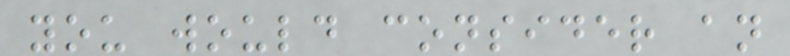you would consider an
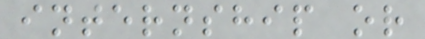internship or
